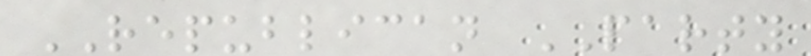REPUBLICAN PARTY
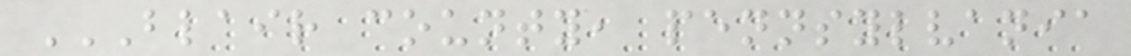BLAIR COUNTY, PENNSYLVANIA
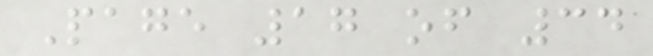Page 17 of 34
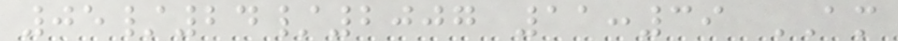05/24/2007 11:39 AM
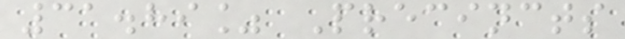31.89% Precincts
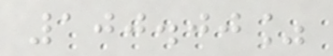100.00%
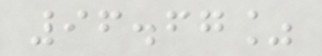96.67%
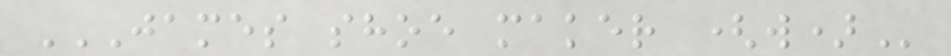JAMES SHOE MAKER (W)
